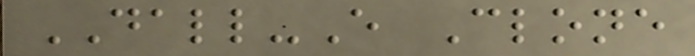DALL-E Clone
